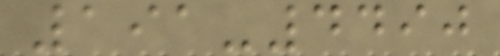191-4490
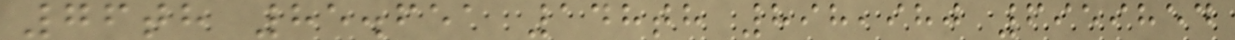76th 85.651 148th 898,980 6959854
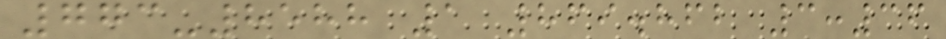773-8588 1 869.862 3:36
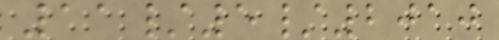11/5/2010
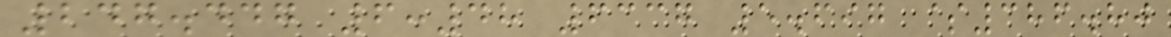247.447 6:48 6337 5.697 $386.80
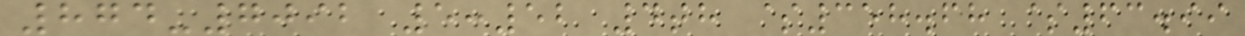874-7092 5:52 4th $358.68 $63.99
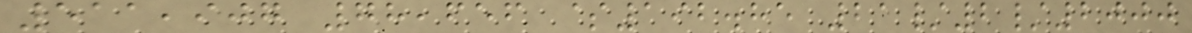511,907 78,656 $192.85 21/2/2000
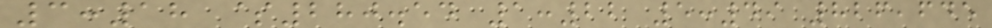3:18 $280.54 1:22 5:49 826,645
